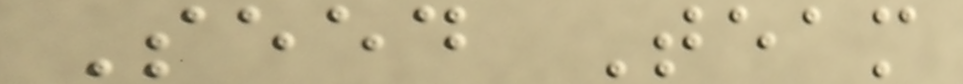Seed Team
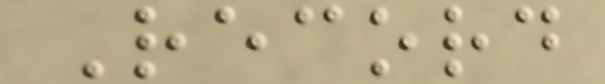Record
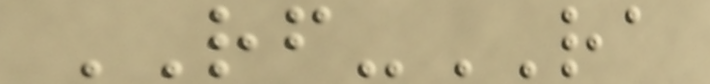RF-RA
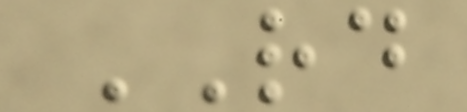RD
